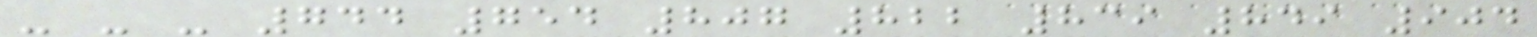- - - 744 754 807 822 839 849 904
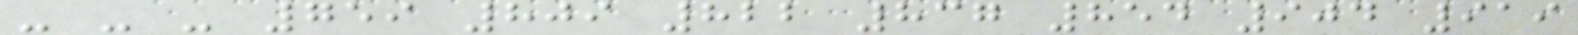- - - 759 809 822 837 854 904 919
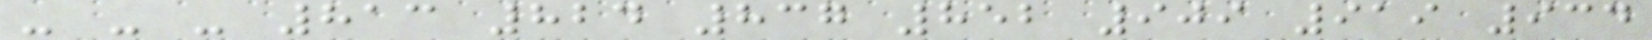- - - 813 824 837 852 909 919 934
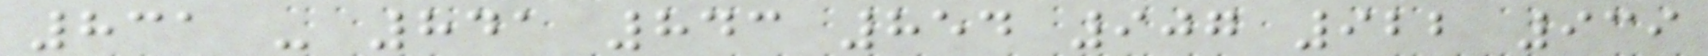831 - 841 843 854 907 922 939
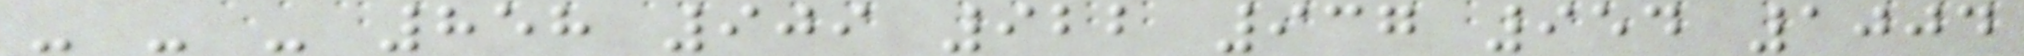- - - 858 909 922 937 954 1004
